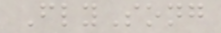FlySong
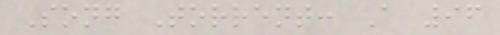Song Torrent: A 96
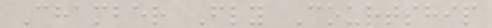Chamber Fly Courtship
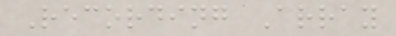Recording Array
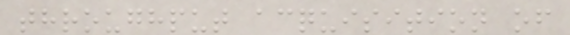throughput acquisition of
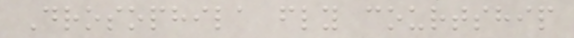Drosophila fly courtship
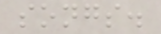songs.
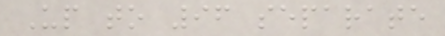Up to 96 separate
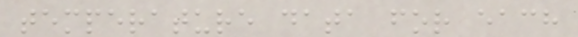temperature data for each
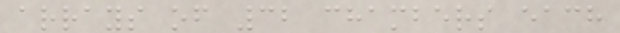arrays of 32 chambers each
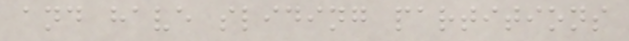and have sliding partitions
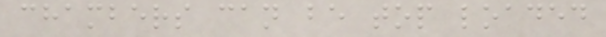chambers can be top loaded
